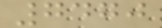7470
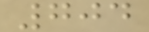704
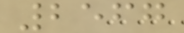2567
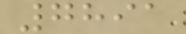7891
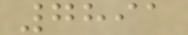7891
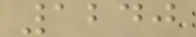1240
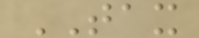TAX
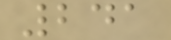241
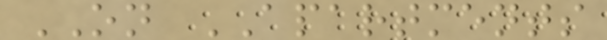ON APARTMENTS
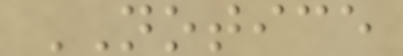NOTICE
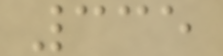335
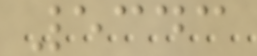5343
